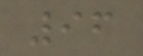96
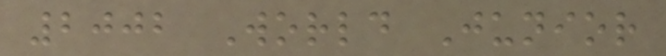2002 World Junior
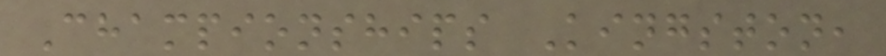Championships Kingston,
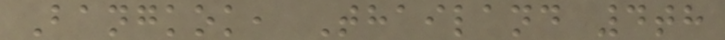Bangkok, Thailand 4th
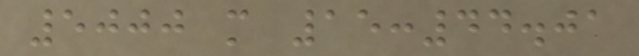5000 m 15:44.01
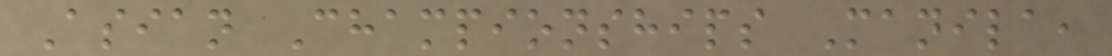Asian Championships Manila,
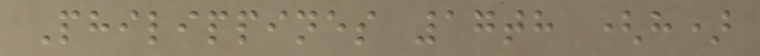Philippines 17th (h)
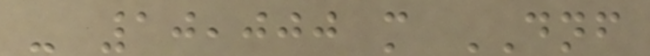- 10,000 m DNF
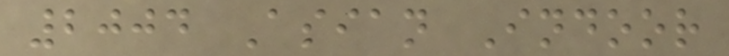2004 Asian Indoor
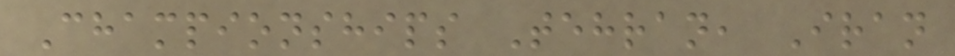Championships Tehran, Iran
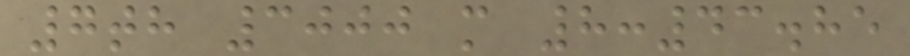7th 3000 m 8:43.85
